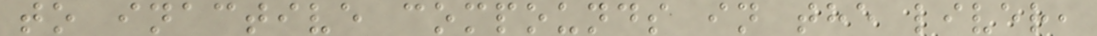to inactive compounds in the liver,
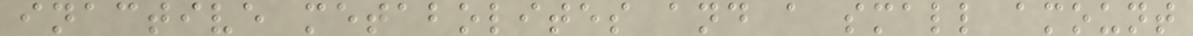inactive metabolites and a small amount
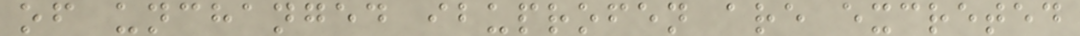of unchanged ibuprofen are excreted
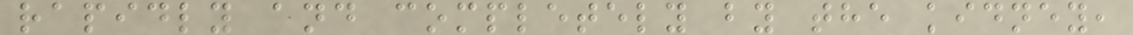rapidly and completely by the kidney,
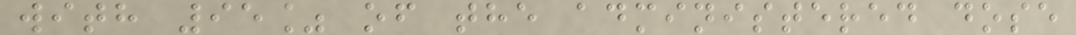with 95% of the administered dose
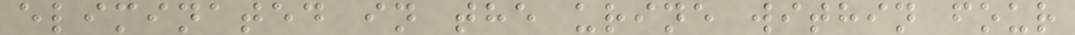eliminated in the urine within four
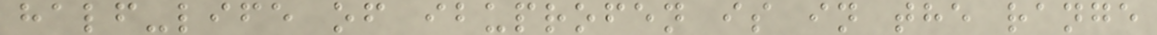half-life of ibuprofen is in the range
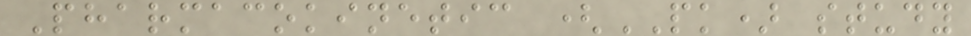Pharmacokinetic (PK) study
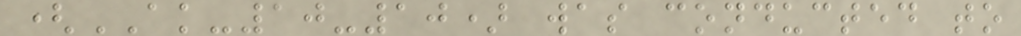(AK-10-10) was conducted to
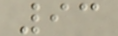93
